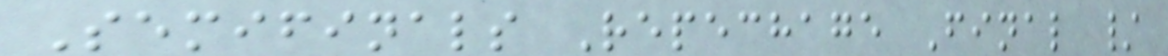Semifinals Repechage Final /
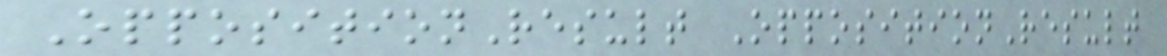OppositionResult OppositionResult
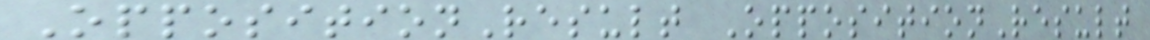OppositionResult OppositionResult
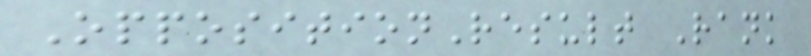OppositionResult Rank
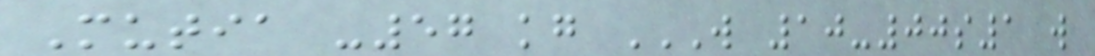Mutia -57 kg W 10-00S1 W
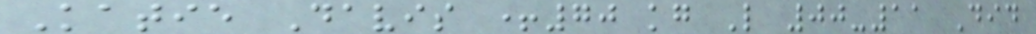Katie Davis +70 kg L 00-11 Did
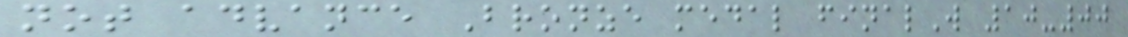not advance Bronze medal finalW 10-00
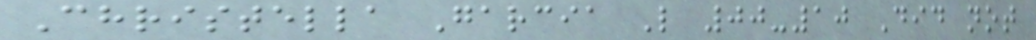Christella Garcia L 00-10 Did not
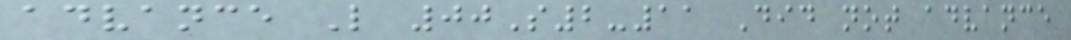advance L 00S2-11 Did not advance
